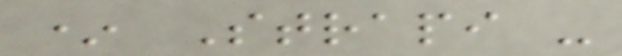* Strapi -
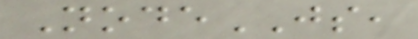NodeJS,
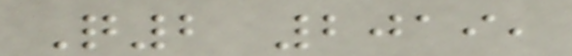Q2 2019,
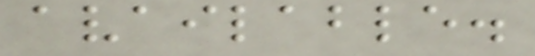available.
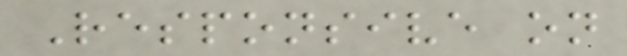Responsive on
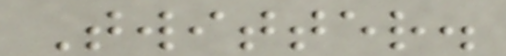Twitter.
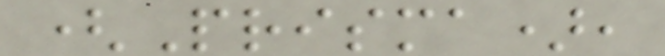(Prisma),
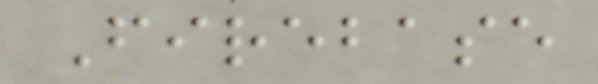Firebase
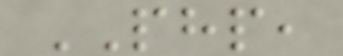PHP,
